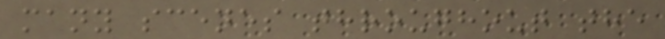many scenes throughout the
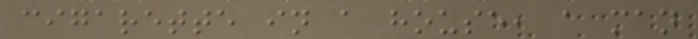cigarette in a house, a man
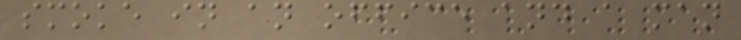smoke in an office and a man
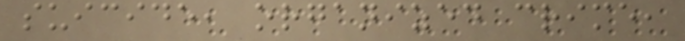suicide, organized crime,
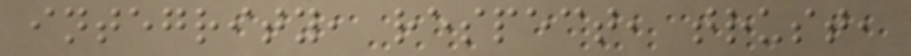integrity, respect, trust,
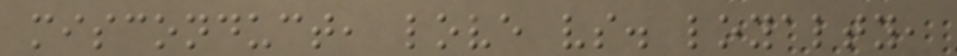misconduct, love vs. loyalty,
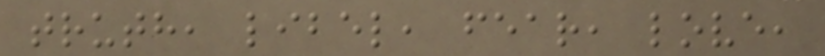truth, libel, fear, love,
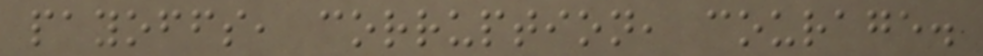payoffs, corruption, courage.
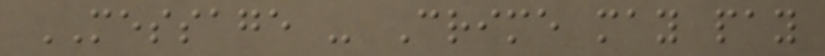MESSAGE - Crime may pay
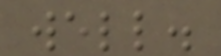well.
